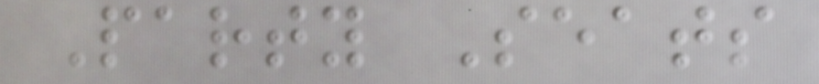Party Seats
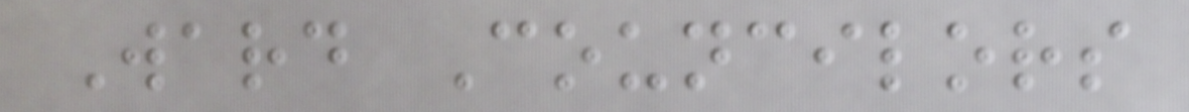Ward Councilors
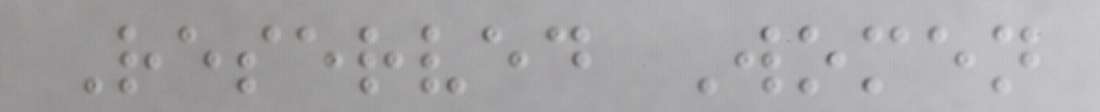Reserved Women
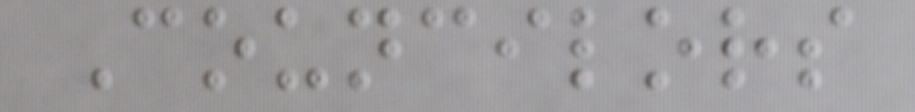Councilors
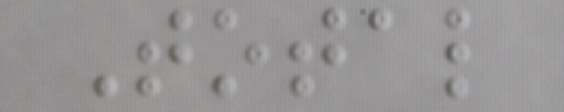Total
